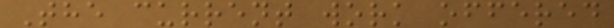The current work offered
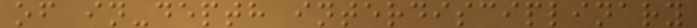of in-depth interdisciplinary
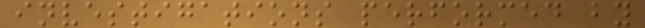investigations performed by
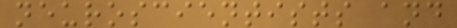neuroscientists and
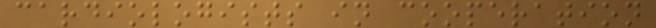cardiologists in cooperation
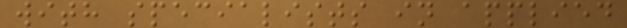with specialists in applied
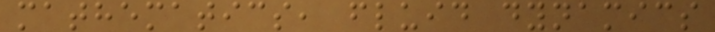mathematics, fluid dynamics
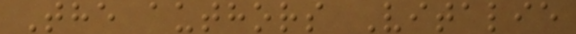The authors Vitalie
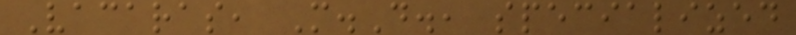Vacaras, M.D., specialized
